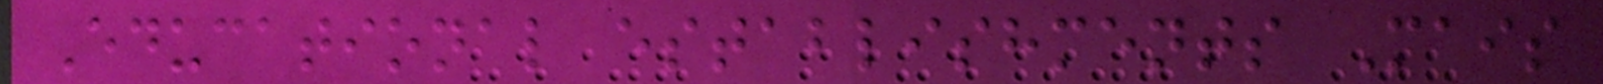Educational establishments Mais
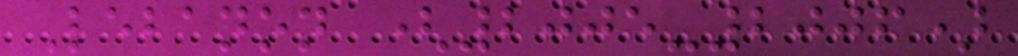Lebanon (2005-2006)
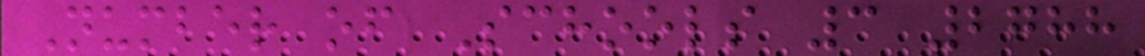Number of Schools 3 2788
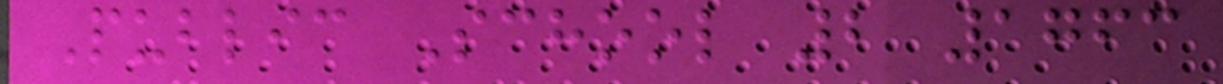Public School 2 1763
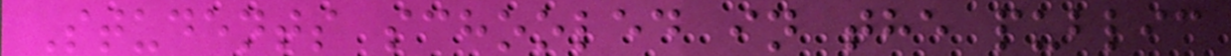Students schooled in the public
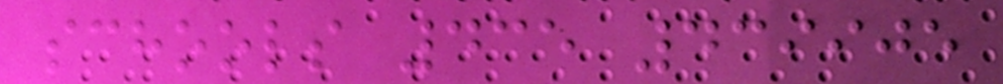schools 435 439905
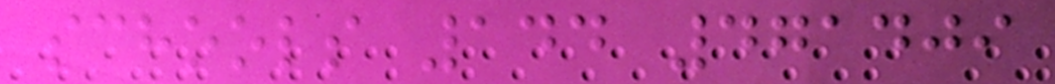schools 144 471409
